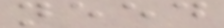need
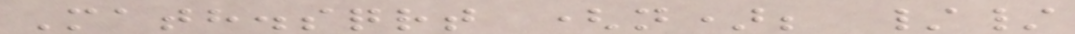Math.sqrt (n); //
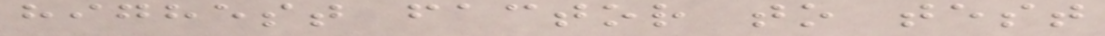highest factor to test
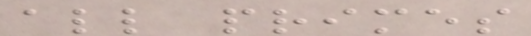all primes
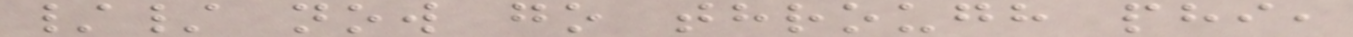// now go through phi,
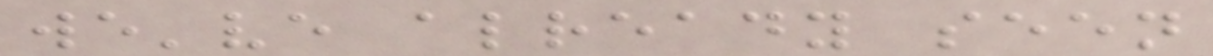we've already seen
